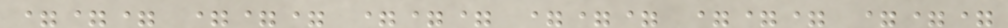=== === === === === ===
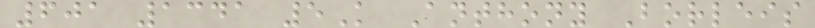601 1341 5K Anthony Borleis
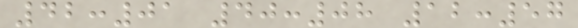42:01 40:08 12:57
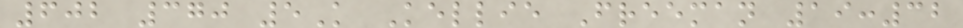602 370 5K Kellie Freeman 19:32
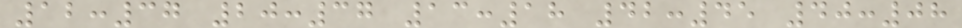12:37 20:37 13:18 42:45 40:08
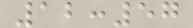12:57
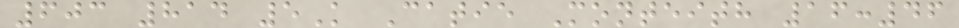603 814 5K Catie Monteith 16:46
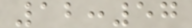12:57
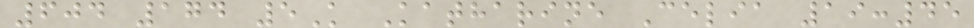604 174 5K Katharine Celia 19:45
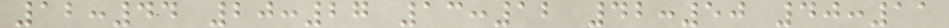12:44 20:27 13:12 42:50 40:11
